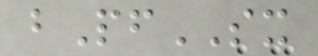bPfSX
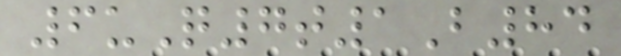6uQ7t1B84
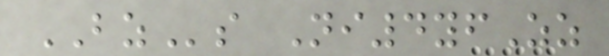BZs Ni4yfZz
